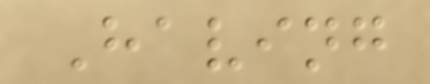Having
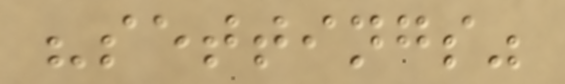"settings"
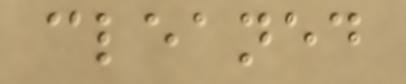cleaned
